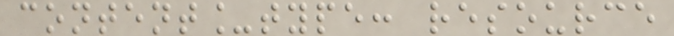content_type: resource
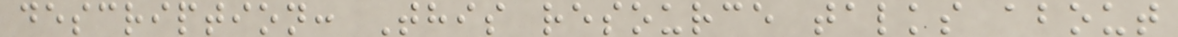description: This resource talks about
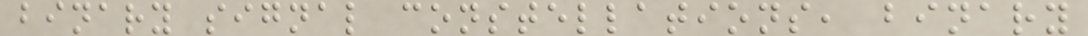binary signal constellations, binary
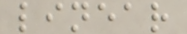linear
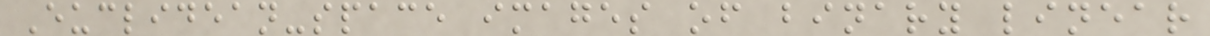Euclidean-space images of binary linear
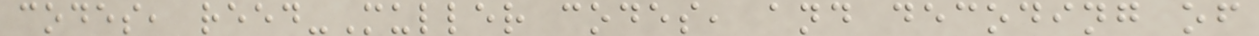codes, reed-Muller codes, and decoding of
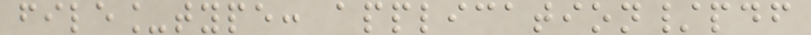file_type: application/pdf
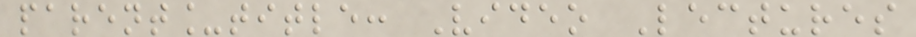parent_title: Video Lectures
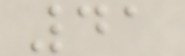41
